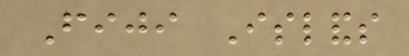Fiji Islands
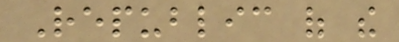Republic of the
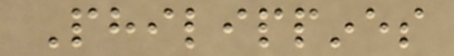Philippines
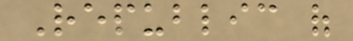Republic of
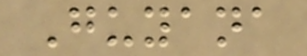Guyana
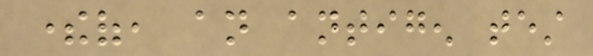thereof, an antigen test
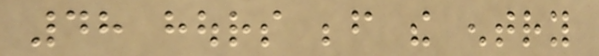48 hours before the entry
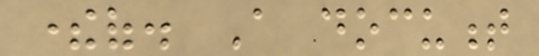thereof. A document
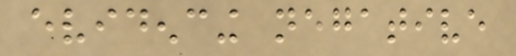evidencing negative
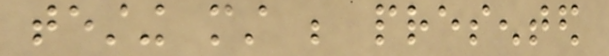testing must be presented
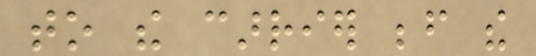to the carrier before the
